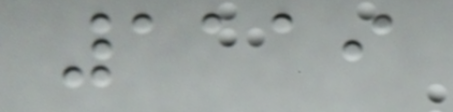1119
